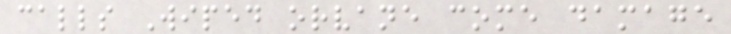calls Wiped orvane come damage
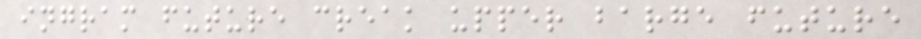ingram future creak upper barge future
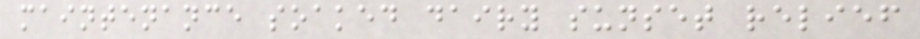maintenance soaked dairy sunset relief
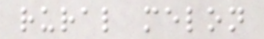rural melon
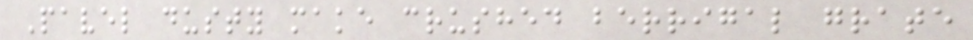Pavel dusty make crushed berrigal grate
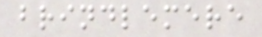brindlemere
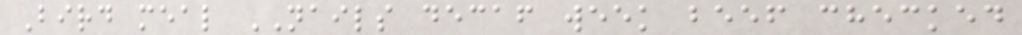Bird meal NAILS decaf week beef checked
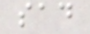sad
